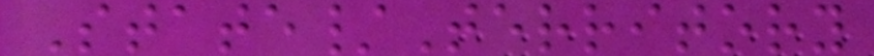State/Territory
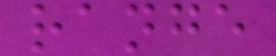range
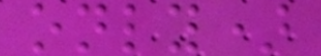only)
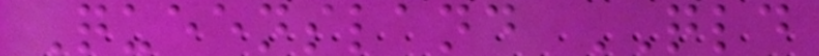Queensland QLD
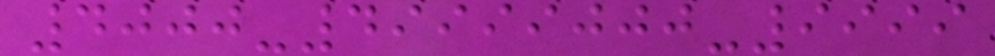4000-49999000-9999
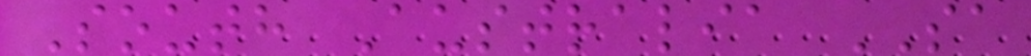South Australia SA
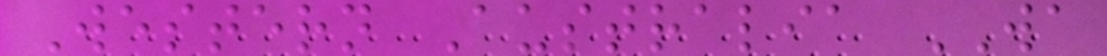Western Australia WA
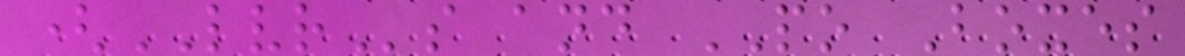(LVRs and PO Boxes
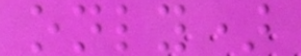only)
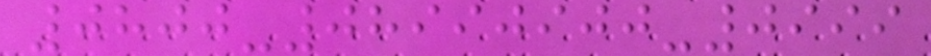0800-08990900-0999
